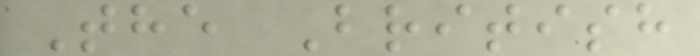The British
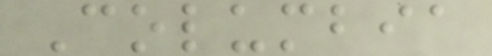Columbia
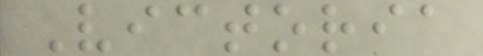Victoria
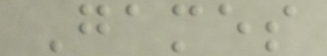Games
